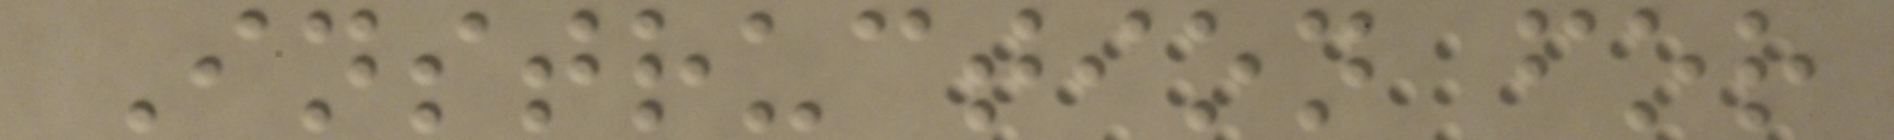Instruction for
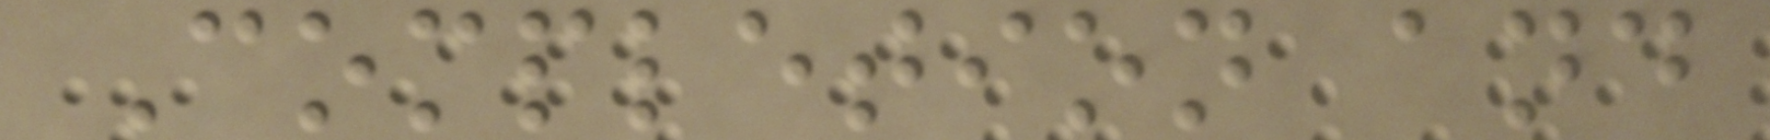Completion and
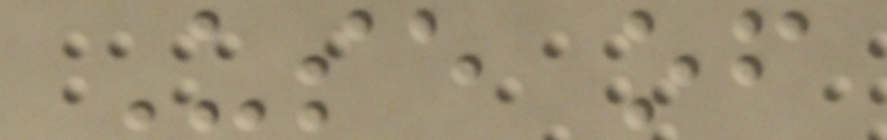Use of
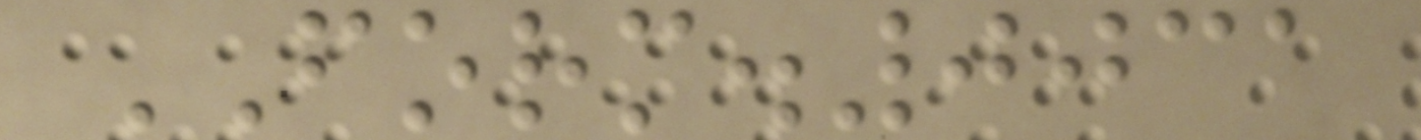FORM.0031
